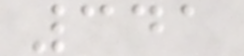341
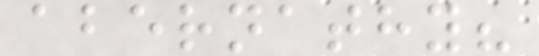abernathy?
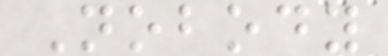Nobody
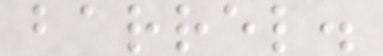barrel.
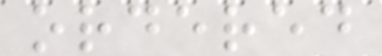ordered
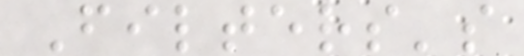Filters's
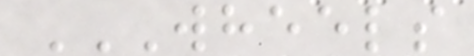WHEELS
